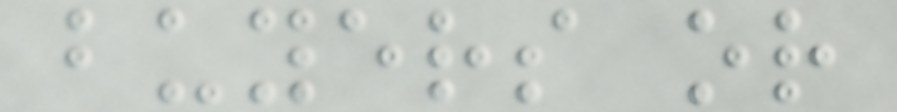buyers or
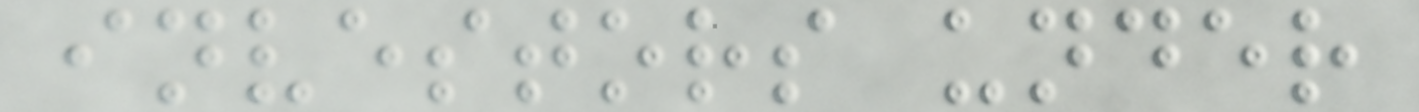investors under
